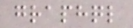graphql
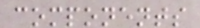components
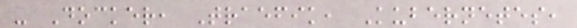- Docker, Traefik, Kubernetes,
